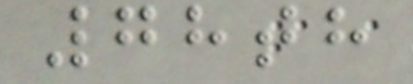78th
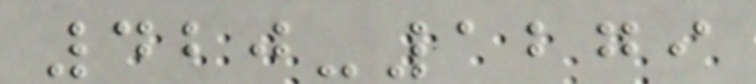420-1279
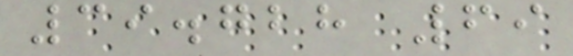39.728 69
